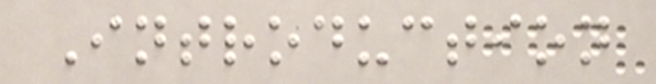Introduction
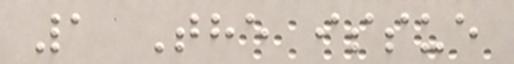1 The issue
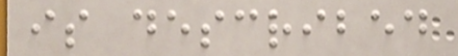is described
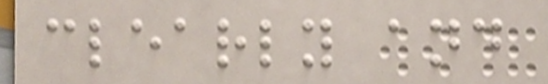clearly and
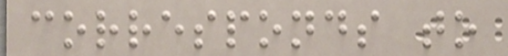corresponds to
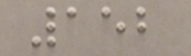152
